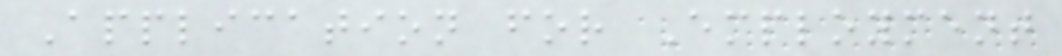Application for Employment
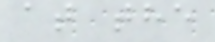at the
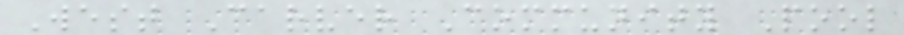West Carver Community Pool
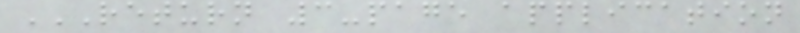RETURN 3-PAGE APPLICATION
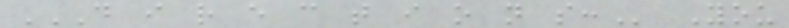D I R E C T I O N S: You
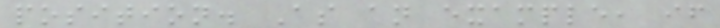position. As an example, if
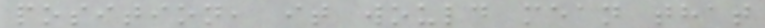position, it would mean that
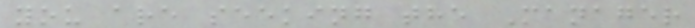you are seeking the Manager
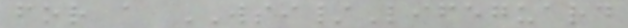for a WSI/Lifeguard
